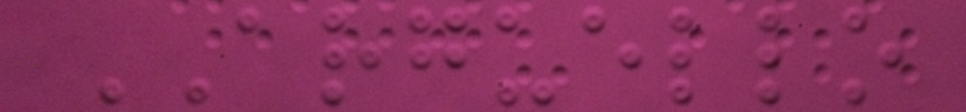ARGUELLO
